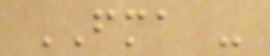FMA -
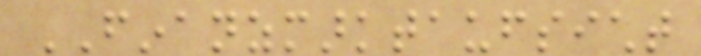FINANZMARKTAUFSICHT
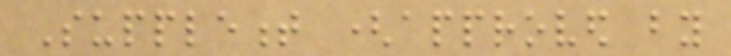Supplement (approved by
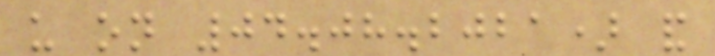us on 04.08.2021) and
